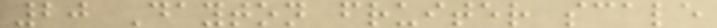20 Dayton fruiter scale
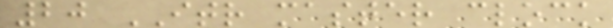20 ITR master clock
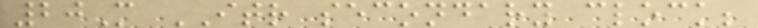20M ITR secondary clock;
